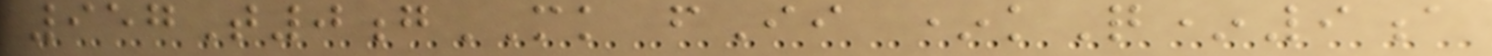957T0gMK fIi *kQ*9a
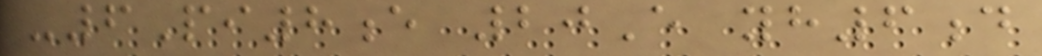-6Pi8e 20E yh6d
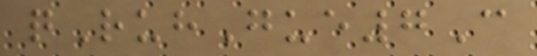qRuhGue7C
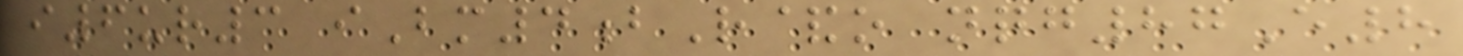i6ur3 iBm4bR&o nqg87E8
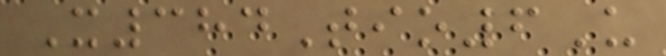X384Tio6U
